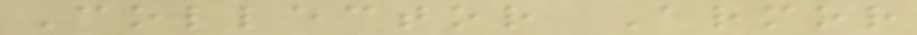Collector Armor
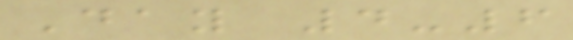Day 4-6
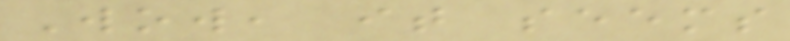Wow, it seems
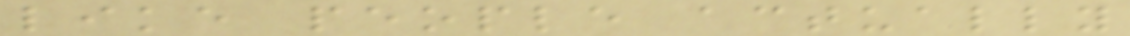like people actually
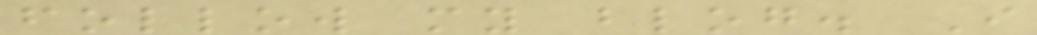follow my blog. I
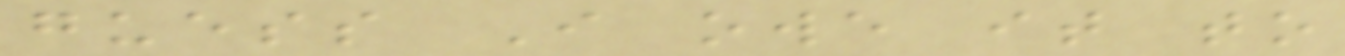guess I owe it to
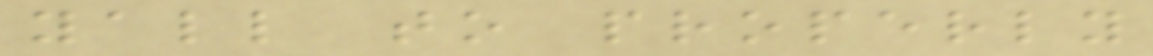yall to properly
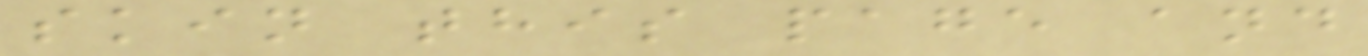skin this page and
